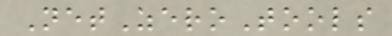NetZeroTools
